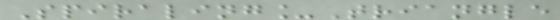Spiraling_Triangle
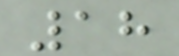18
